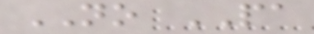NO PA
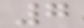7
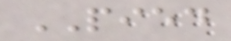PIED
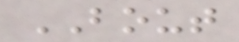BOUT
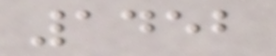1452
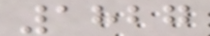1827
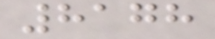8178
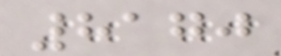8170
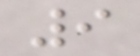9
